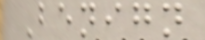Benign
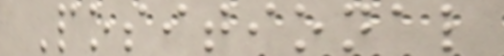Positional
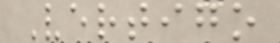Vertigo
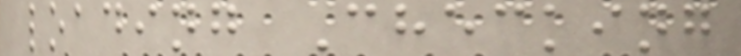loading Checking
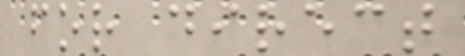for direct
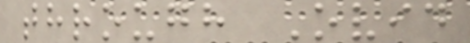through Ovid
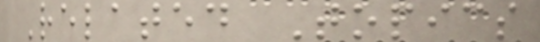Related Topics
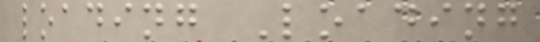loading Loading
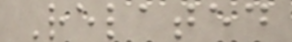Related
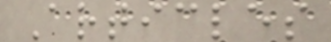Articles
